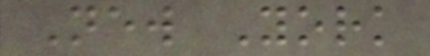New York
